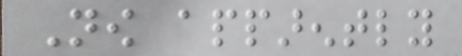Now apparently
